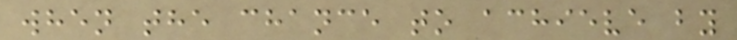when the chance to achieve by
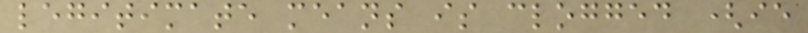legitimate means is clogged (ie
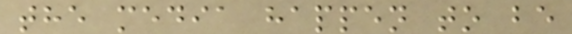the media happen to be
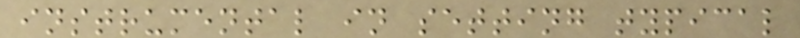instrumental in setting typical
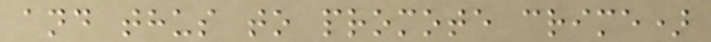and thus to promote crime)
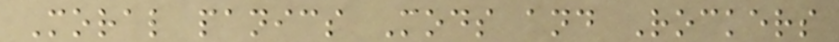Moral panics Mods and Rockers
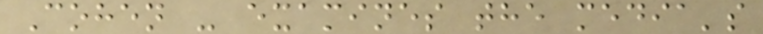Cohen - examines the media's
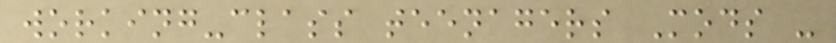working-class teenagers Mods -
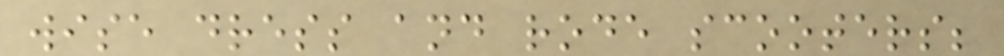wise dress and rode scooters;
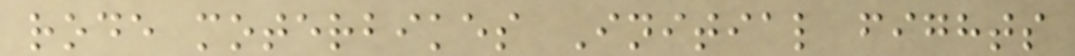rode moterbikes Initial fights
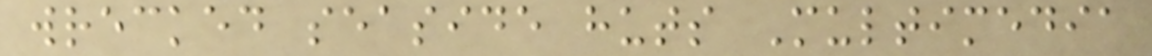wrecked seaside huts Multimedia
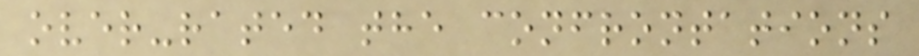over-rated the confrontations
